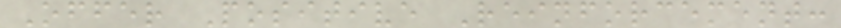Offer Positive Reinforcement:
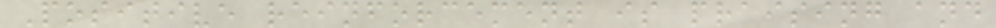Positive reinforcement is praising and
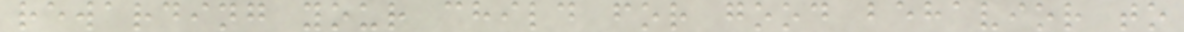rewarding your child for good behavior to
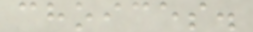choices.
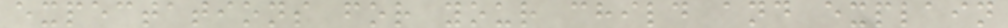expectations for your child and explain
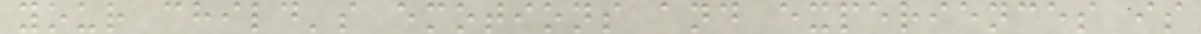your child's emotions and experiences is
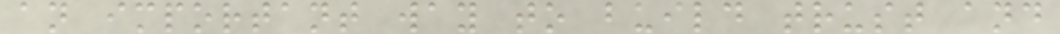an important way to build trust and
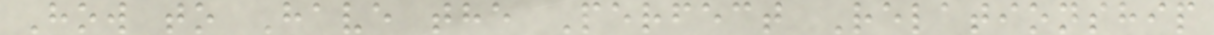How to Have the Perfect Relationship
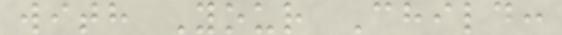with Your Child:
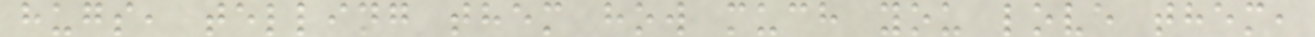hugs, telling them how much you love them,
